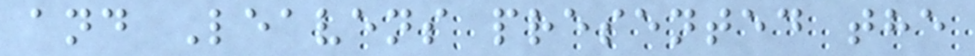and Leavens presented the
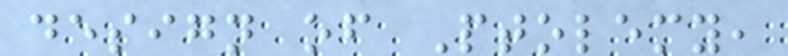design of Ptolemy,
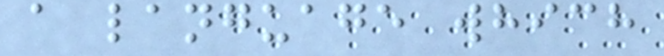a language which
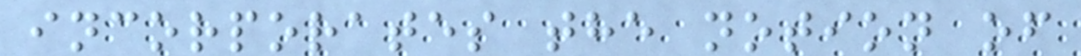incorporates the notion of
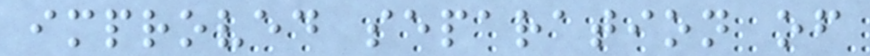improved separation of
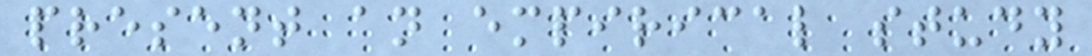present an empirical study
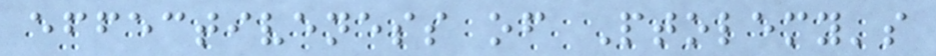effectiveness of Ptolemy's
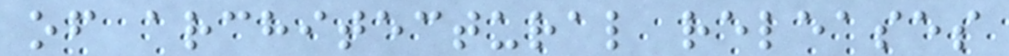of architectural releases
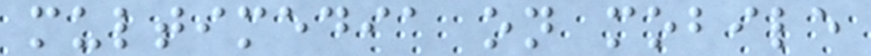multimedia on mobile
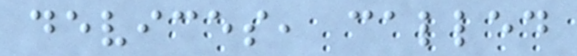devices, called
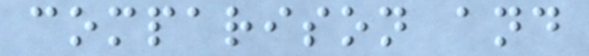comparison and
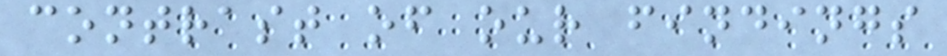contrast of our findings
